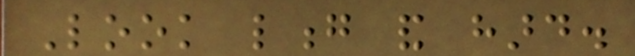Look long and hard.
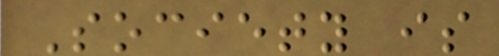Society is
